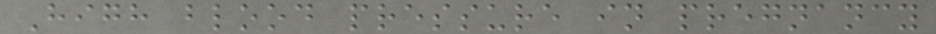High blood pressure in pregnancy
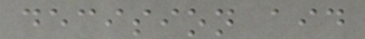decision aid
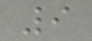9
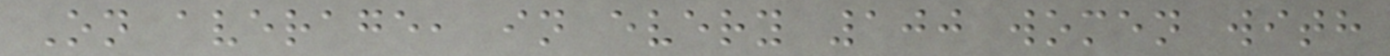On average, in every 100 women with
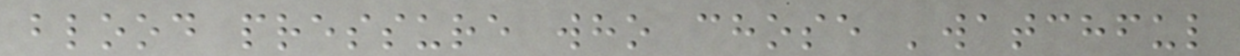blood pressure who chose 'watchful
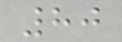80
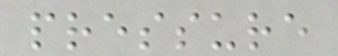pressure
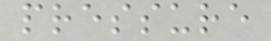pressure
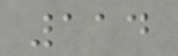114
